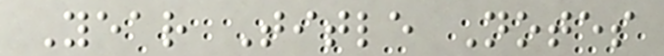Year Title Notes
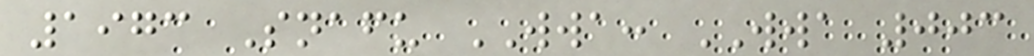1973 Snafu WWA: WWA 003
